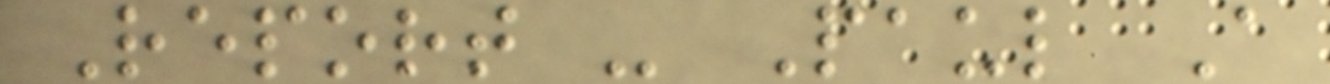Report - Paul A
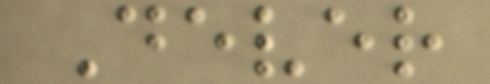Dever
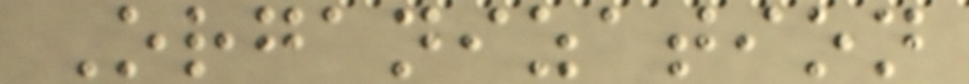Organization
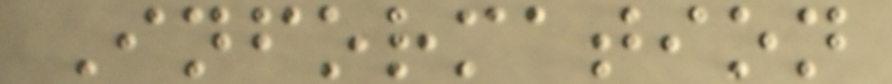Information
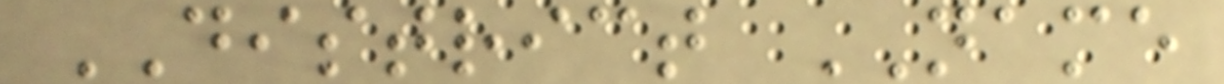DISTRICT NAME
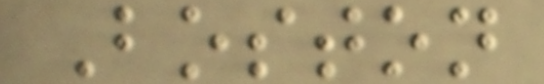Boston
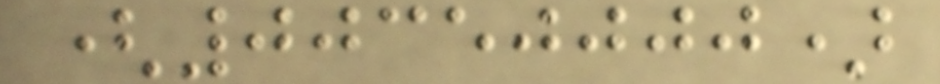(00350000)
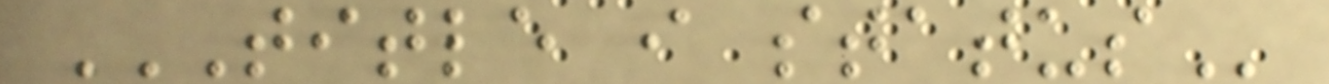TITLE I STATUS
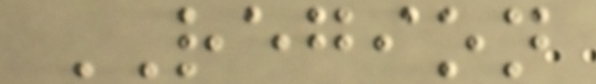REGION
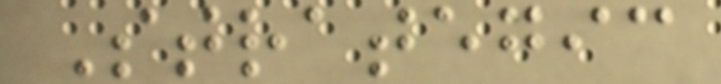Strategic
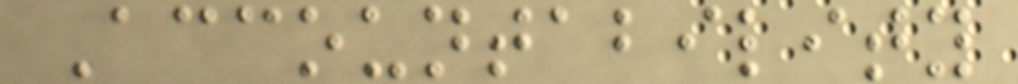Accountability
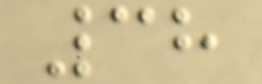38
